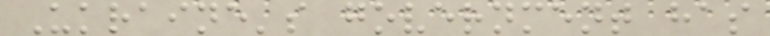Ukraine's government has
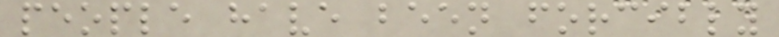people have been forcibly
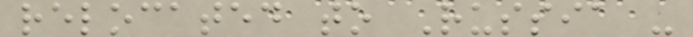relocated to Russia -
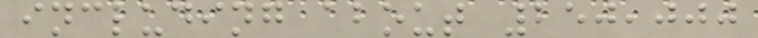including about 250,000
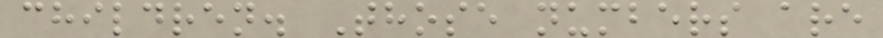children. Those numbers are
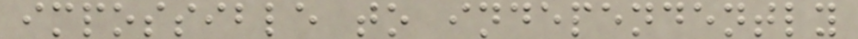impossible to independently
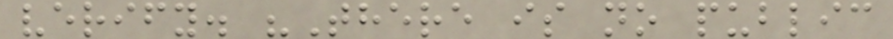verify. "There is no public
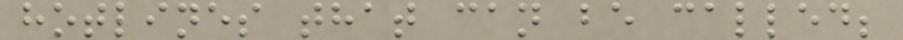hotlines that can be called;
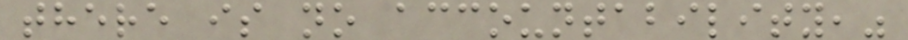there is no accountability,"
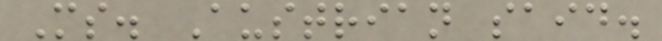Ms. Austrian said.
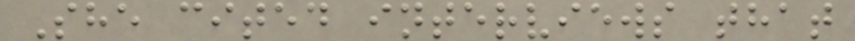She cited interviews that
